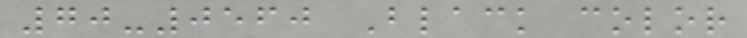70-0560 Black color
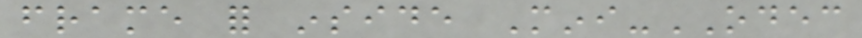frame for inside Mini-ODEC
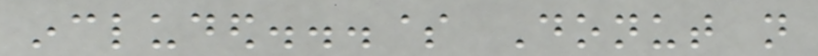included...$ Donut not
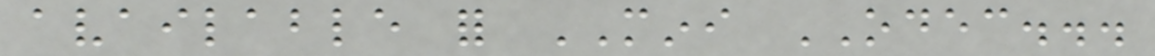available for MINI ODEC...
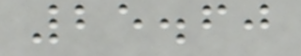25.60
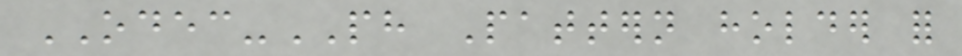ODEC-PH Pattern holder for
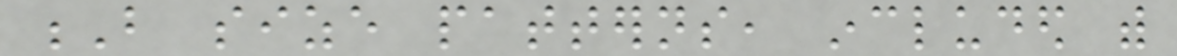B size patterns, included with
